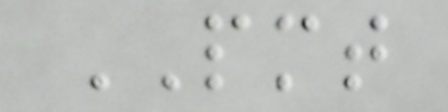PMT
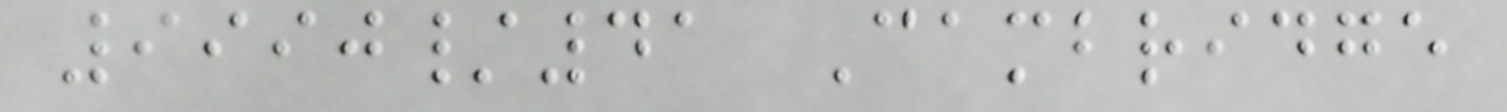9990/41 Cambridge
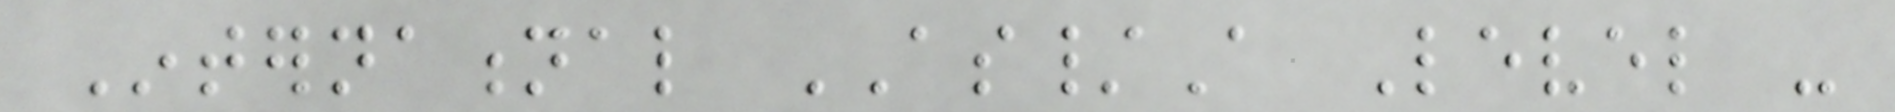International AS/A Level -
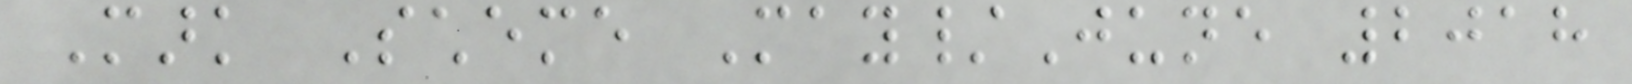Mark Scheme May/June 2018
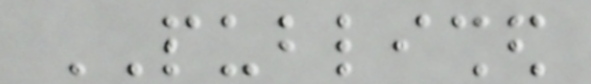PUBLISHED
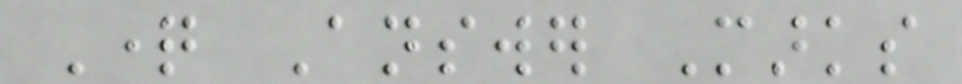Question Answer Marks
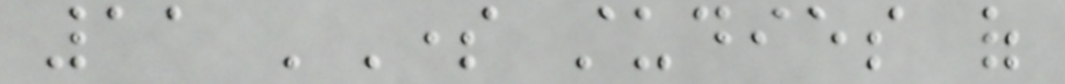11 'Some studies of
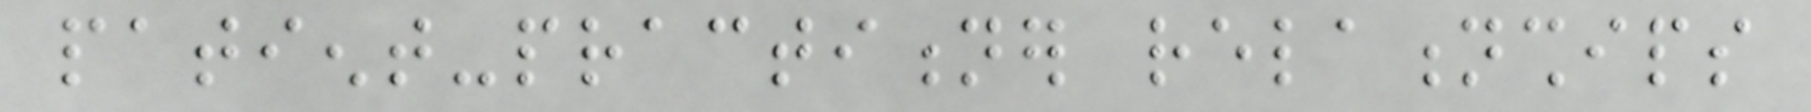patient-practitioner relationships
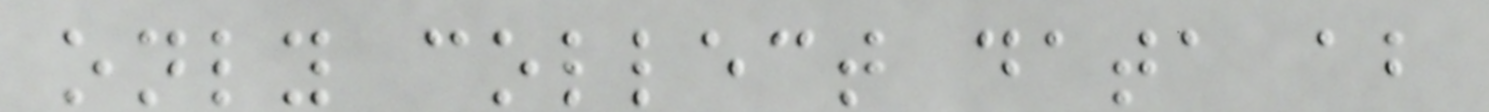only collect data about
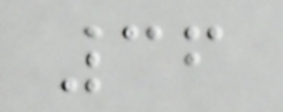36
